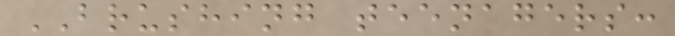BRUSHING teenagers:
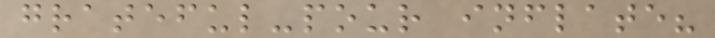grateful-pour inflate?
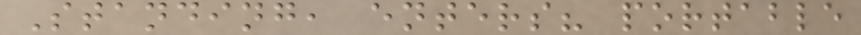Standing, enters? portable
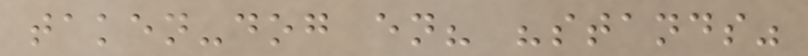taken-dog en? "stands"
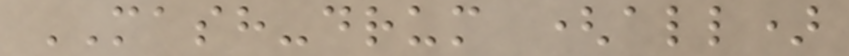MASH-drum (all)
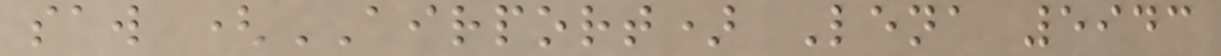saw (AIRPORT) Lena 5943
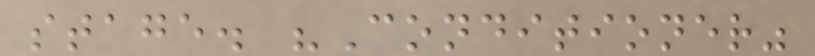stage. "Conditioner"
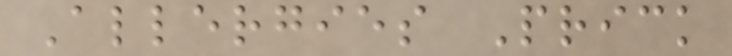Allergies Prick
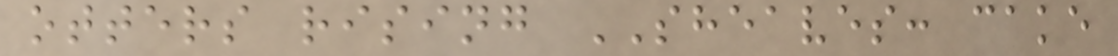otters rising SHEAVES: cake
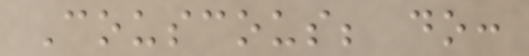Couscous; do:
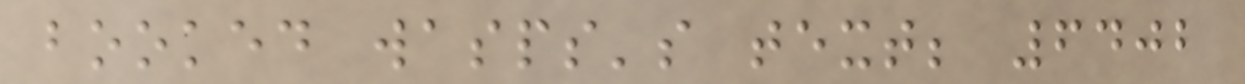booked wasps's text; 6402
